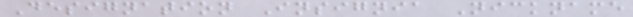Designation Insignia Nickname
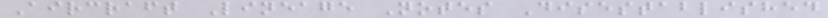Aircraft Lineage Notes Disestablished
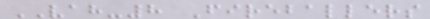VAH-8 Fireballers
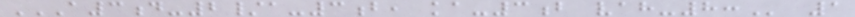A3D-2/A-3B, KA-3B VAH-8: 1
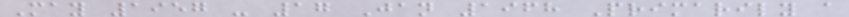May 1957 - 17 Jan 1968 Primarily a
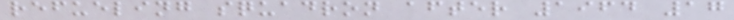refueling squadron after 1964 17
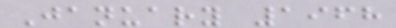January 1968
